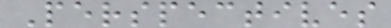Perspectives
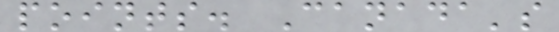points. Canada's
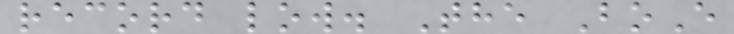record low. The BoE
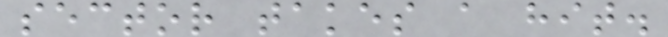sector takes a hit.
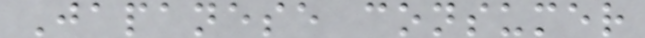Japanese consumer
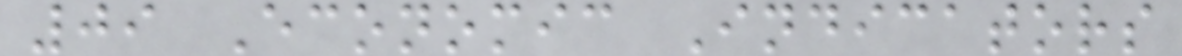09 Economic Indicators
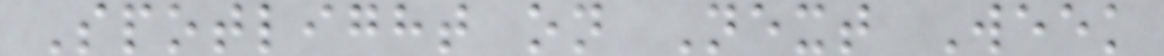Spotlight on Next Week
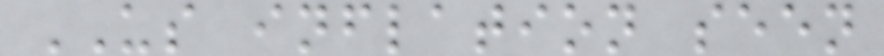US inflation seen
